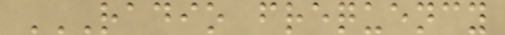RADIO FREQUENCY
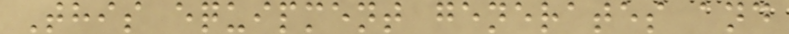This equipment generates and
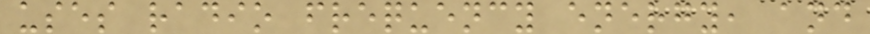uses radio frequency energy, and
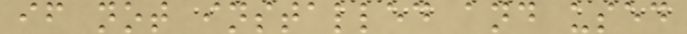if not installed and used
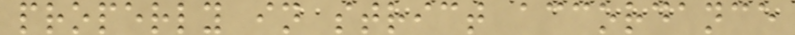properly in strict accordance
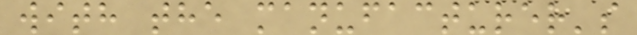with the manufacturer's
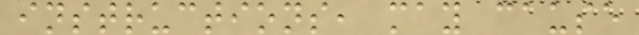instructions, may cause
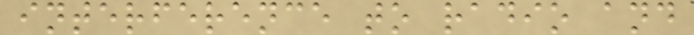interference to radio and
